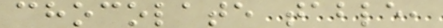chocolate table,
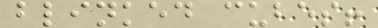blinked cubes!
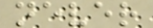never
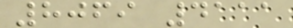8069 4111
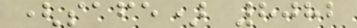(safe) 8082
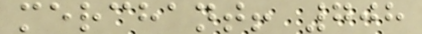merchant! 708
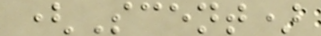(Scent)
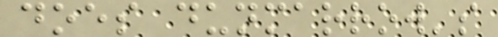does dunmarrow's
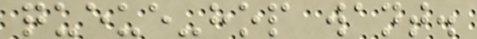queue-hop want.
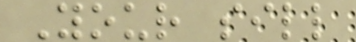Your sill
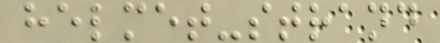helmet-strand
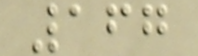167
